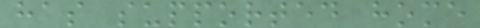has supported home
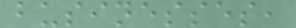businesses,
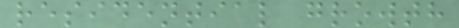residential growth
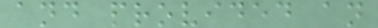and provided an
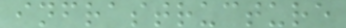infrastructure
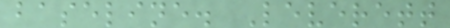baseline. Leverett
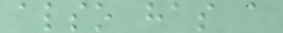also has a
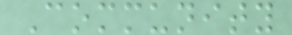Community
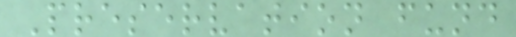Preservation fund
